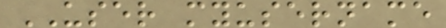USER myusername
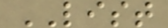LIST
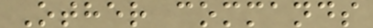Other commands
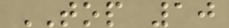TOP 10
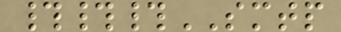###SMTP
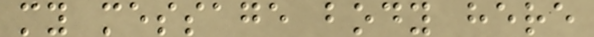my message body here
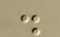.
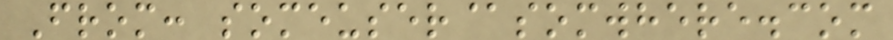From: someuser@somwhere.com
